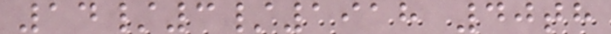14/3/1918 40th
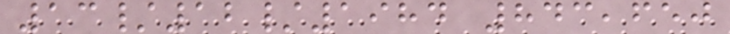13/12/1984 843,650
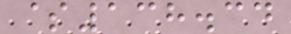$138.34
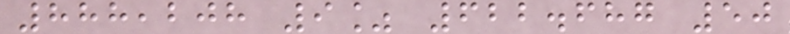888,208 9% 622.687 50
